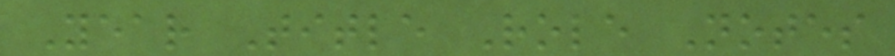Year Title Role Notes
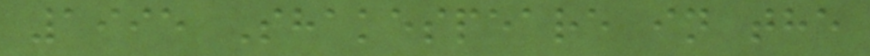1995 Shakespeare in the
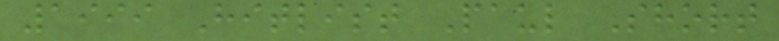1999 Hitlist Paul Short
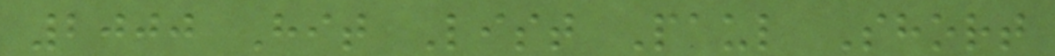2000 Hit List Paul Short
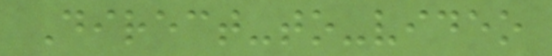Direct-to-video
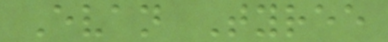Evan Tyree
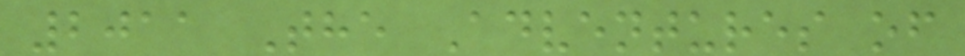2011 The Adventures of
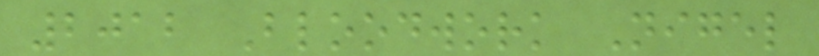2012 Bloodwork Nigel
